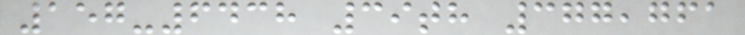157-6438 39th 377,761
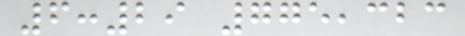6:29 775,323
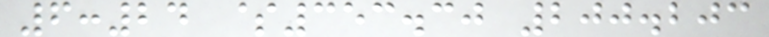6:24 $353.30 200.203
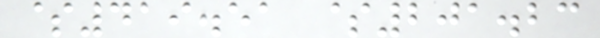$419.51 $201.23
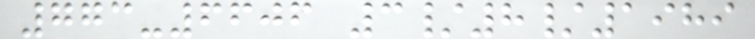773-6606 3/8/1989
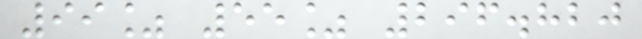99% 55% 296.820
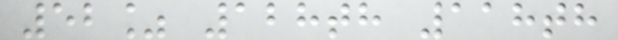52% 128th 118th
